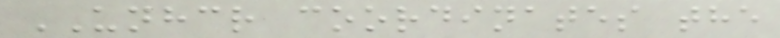UNHCR coordinates the
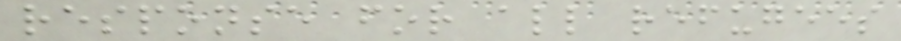response for all refugees
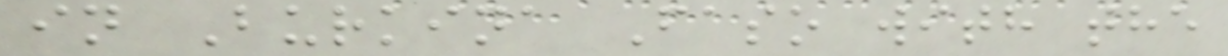in Burkina Faso with the
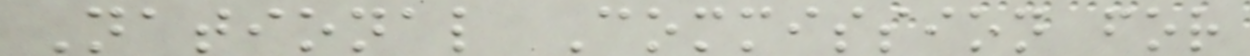National Commission for
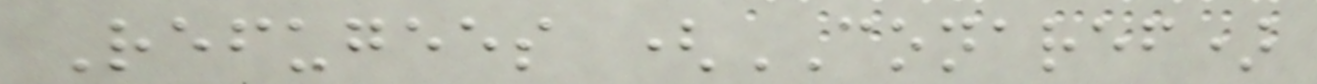Refugees (CONAREF)
